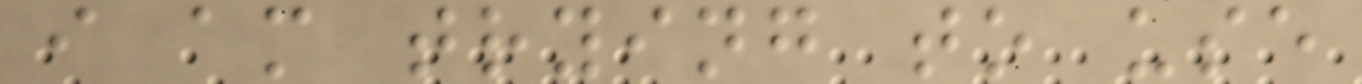i am trying to use
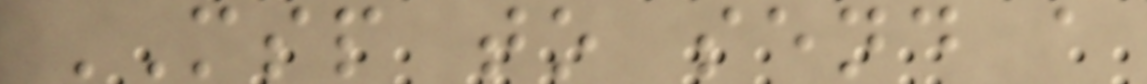MSP to send a
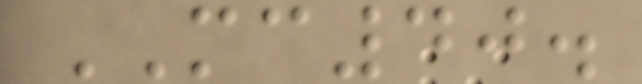MC40.
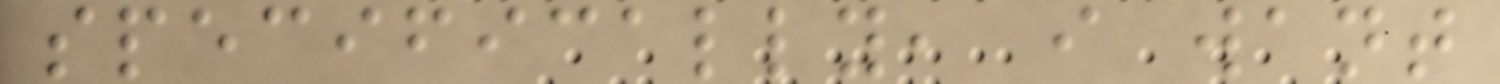specifically, i want
